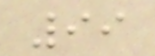99
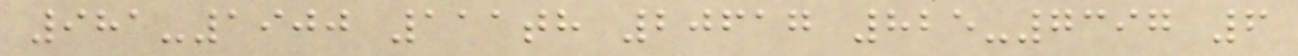981-1900 111th 20617 825-7397 6
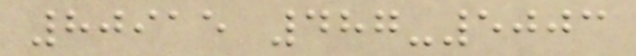80915 487-5003
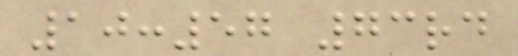10:57 73rd
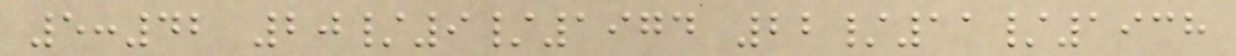5:42 20/9/1974 22/11/1938
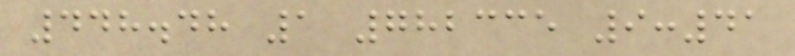448.48 1 782335 9:41
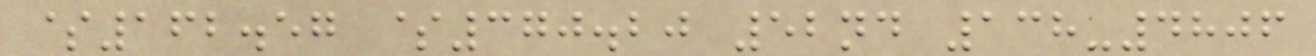$162.57 $370.20 52nd 138-4806
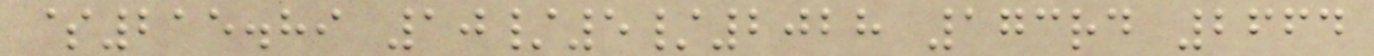$215.89 10/5/2028 173rd 2664
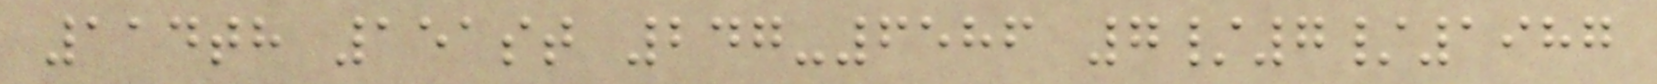114th 151st 247-6586 7/7/1987
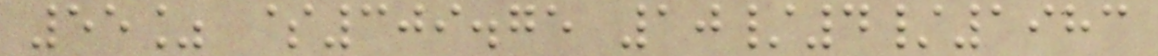55% $309.75 10/4/1983
